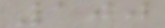100
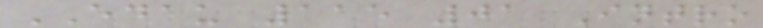EDAU 115 01 Intro
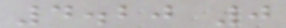4.20 0
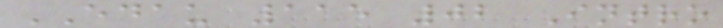EDAU 115 02 Intro
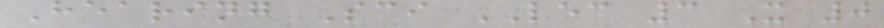Hearing Sci LEC 3 X 0
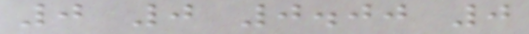0 0 0.00 0
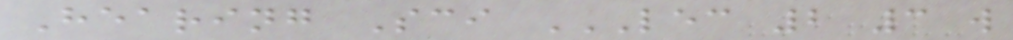Hearing Sci LEC 2 3 W
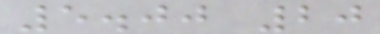5.00 20
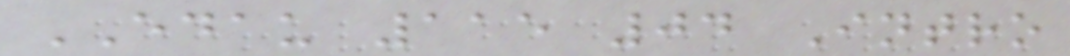EDAU 115 04 Intro
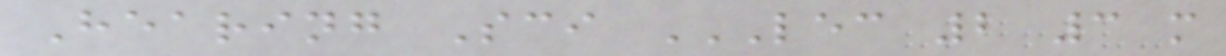Hearing Sci LEC 2 3 M
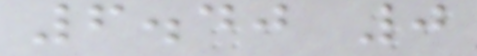6.40 0
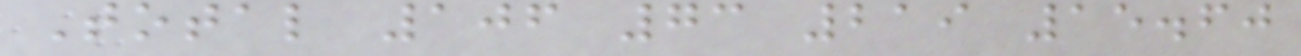Total 106 73 219 15.60
